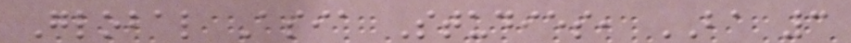Global Asia Studies, BA 3
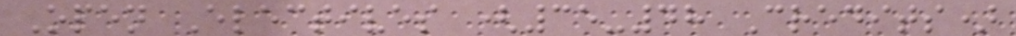Open Electives (35-48 Credits)
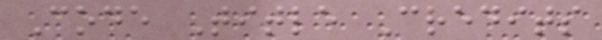Code Title Credits
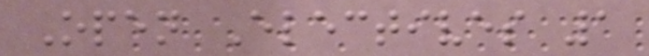Open Electives 1
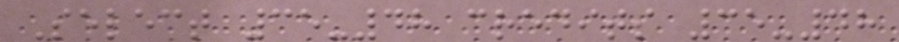Select 35-48 credits 35-48
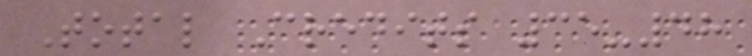Total Credits 35-48
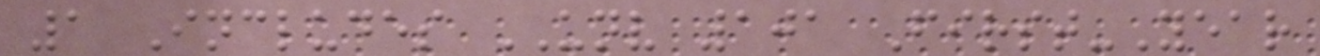1 Includes UNV 101 First-Year
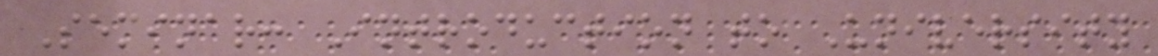Seminar: Introduction to University
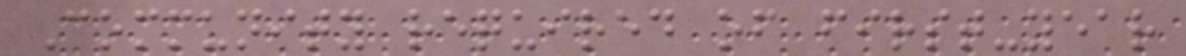Community required of first-year
